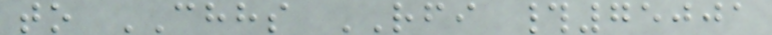to CHHS RFI #75001
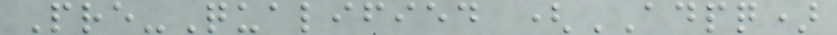Pre-Qualified (ADPQ)
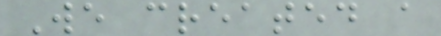We created a
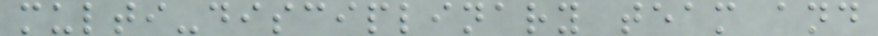multi-disciplinary team and
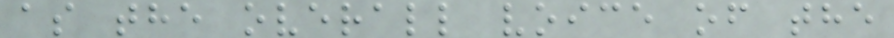as the overall voice of the
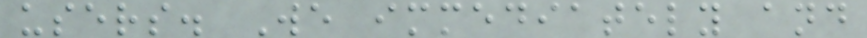users. We immediately and
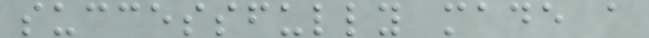successfully made a
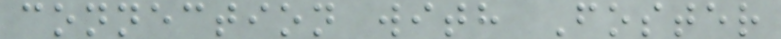connection with Foster
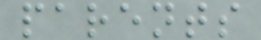parents
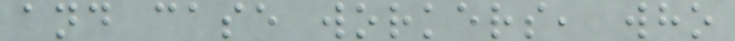and case workers, who
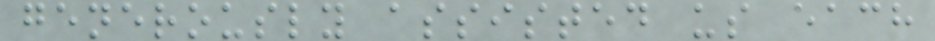generously assisted us each
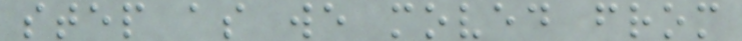step as we moved from
